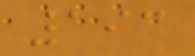193
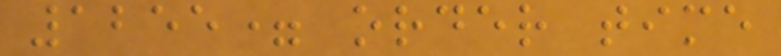1255= order time
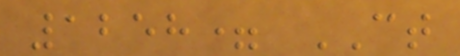1258= CT
